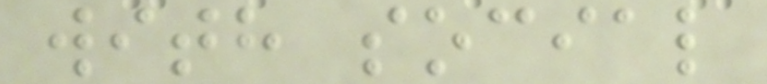with social
